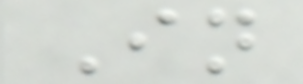In
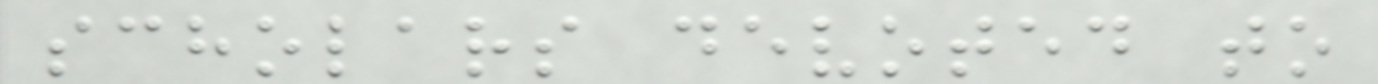scholars devoted to
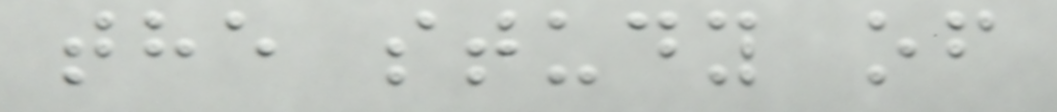the study of
